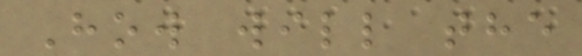How will the
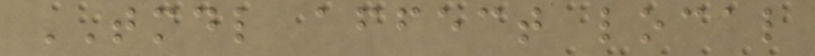TMDL affect local
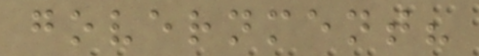government?
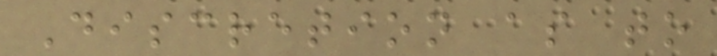Discretion as to
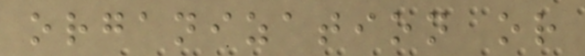organization or
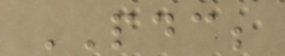PDC;
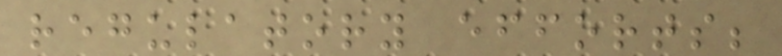regulatory efforts;
